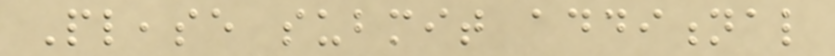Please submit additional
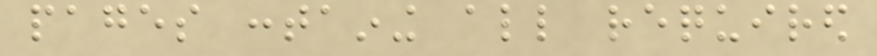pages containing all required
